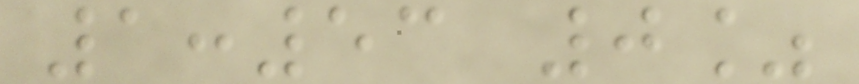1:53 0%
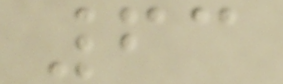63
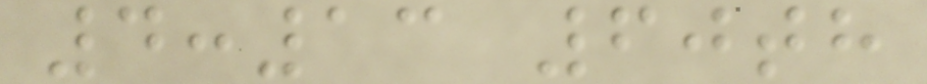4:13 60th
